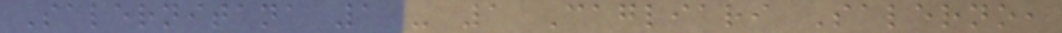Salernitana 1 - 1 Cagliari Salerno,
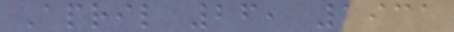April 26, 1931
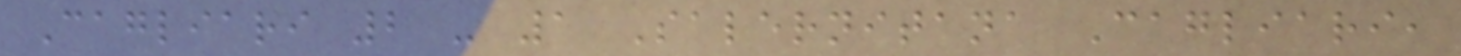Cagliari 2 - 1 Salernitana Cagliari,
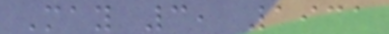May 3, 1931
